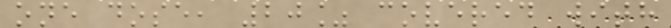one dose, 20% covered with
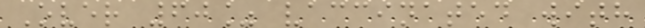Over 60% vaccinated with
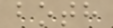both
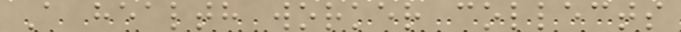A health worker collects
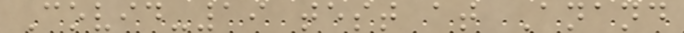Covid-19 test at Anand
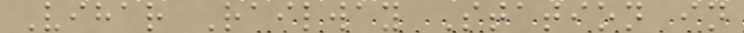Vihar Railway Station in
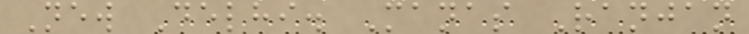New Delhi. Manas Ranjan
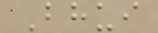Bhui
